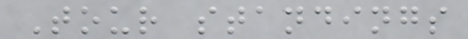Tour standings
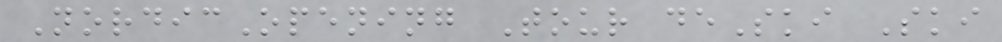NordicOpening Tour deSki Ski
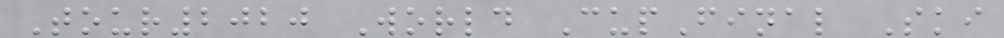Tour2020 World CupFinal Ski
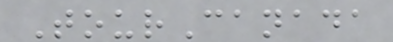TourCanada
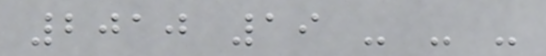2010 19 - - -
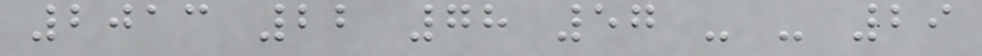2013 22 78 57 - - 29
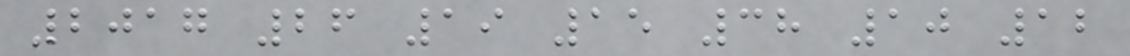2017 26 19 15 38 10 12
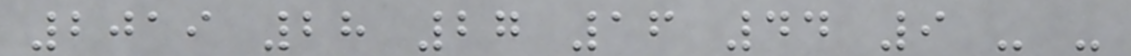2019 28 27 16 44 9 - -
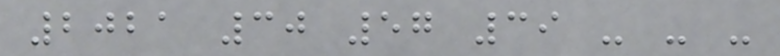2021 30 57 39 - - -
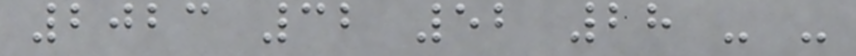2023 32 52 28 - -
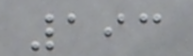193
